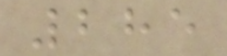285
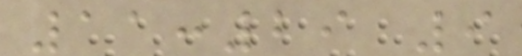11:29 9
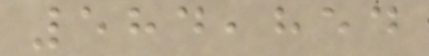584,854
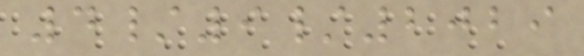4/9/2029
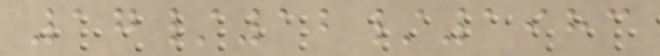17/12/1983
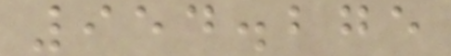954.275
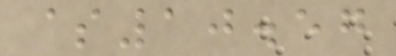$10.57
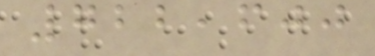722,600
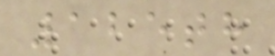125th
